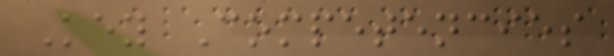Key Competencies
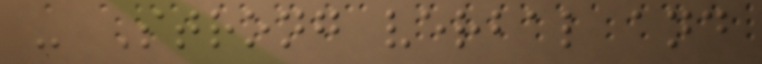- Strong verbal and
